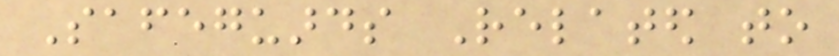Safeguards Related to
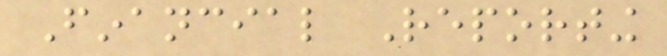Financial Reporting
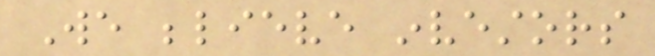We believe investors
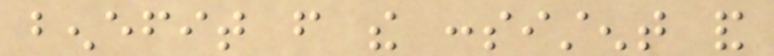benefit from the consistent and
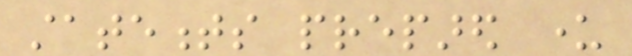statements prepared under
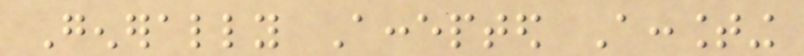Generally Accepted Accounting
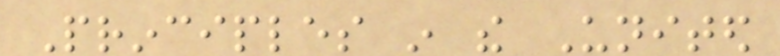Principles in the United
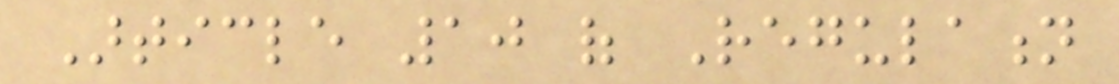Article 10 of Regulation
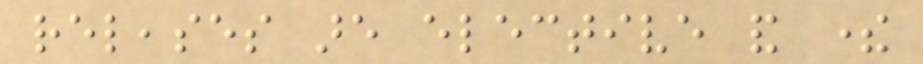releases are elective and there
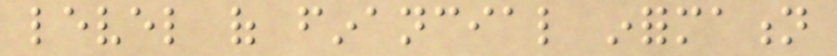level of financial information
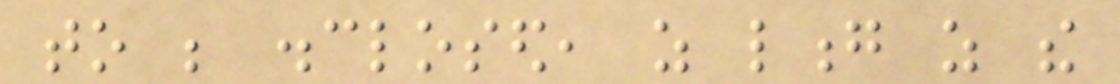to be disclosed, as long as the
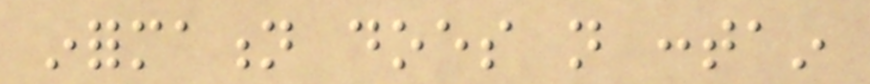information does not contain
